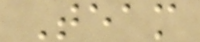Team
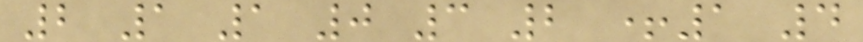2 1 1 0 3 2 +1 4
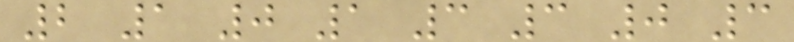2 1 0 1 3 3 0 3
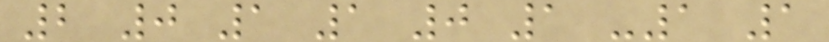2 0 1 1 0 1 -1 1
